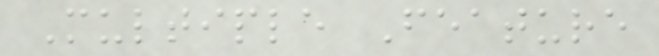Multiple Feature
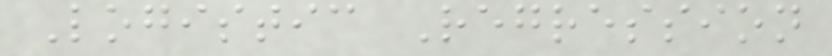Logistic Regression
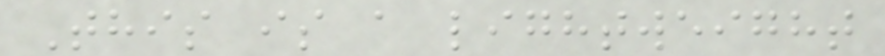This is a lightweight
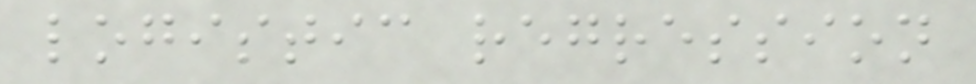logistic regression
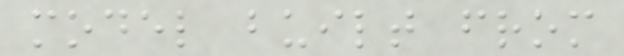model built from
